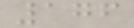176
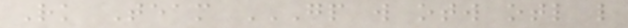Rk Team GP W OTW OTL L
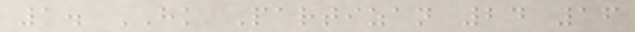1. HK Partizan 24 16
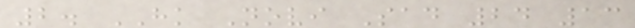2. HK Novi Sad 24 13
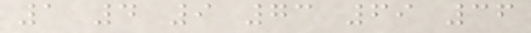1 4 9 73 69 36
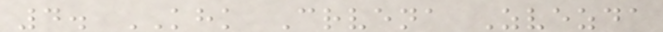4. KHK Crvena Zvezda
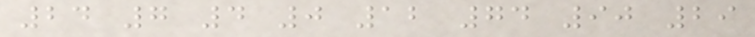24 7 4 0 12 74 90 29
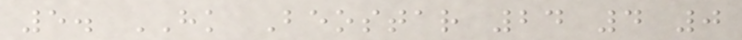5. HK Beostar 24 4 0
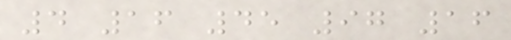4 16 45 97 16
